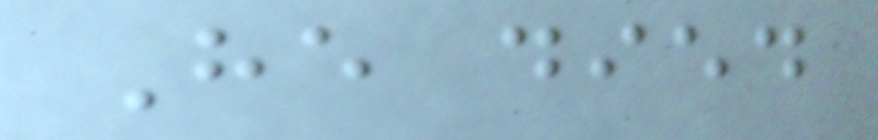He died
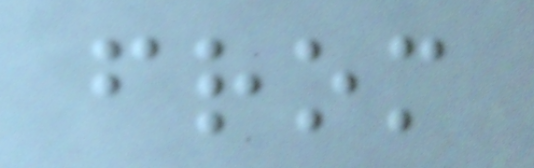from
